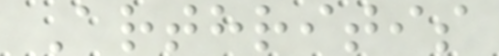Arthritis
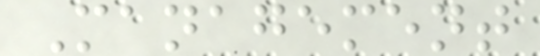Management
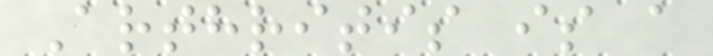Arthritis is a
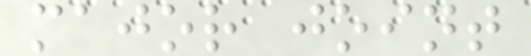major joint
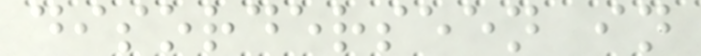disorderseen in
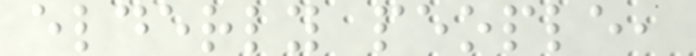elderly people,
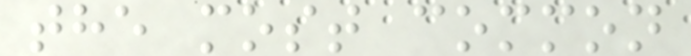the most common
